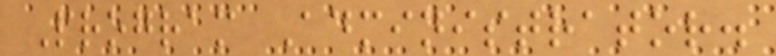Program Administrator.
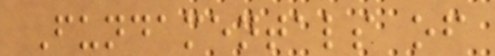Fundamentals of
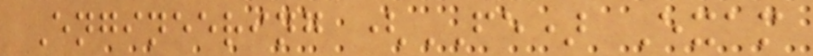Engineering (FE) Exam
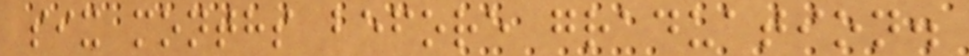six months before graduation.
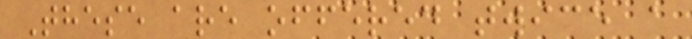These are offered twice a
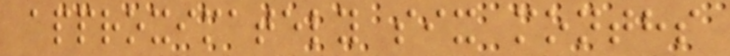approximately six months
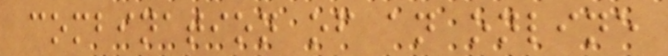combination of an online
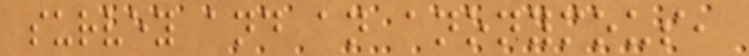survey and an anonymous,
